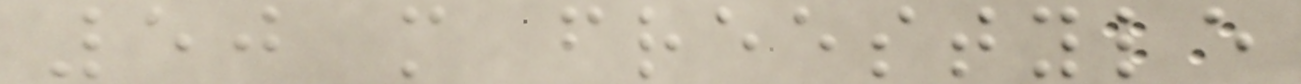50 m freestyle
